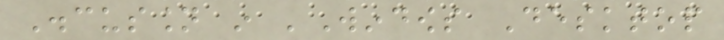Discussion in 'Windows Desktop
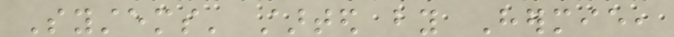Systems' started by Hermie,
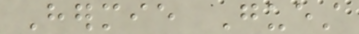Hermie Guest
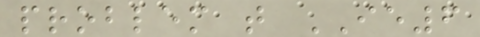problem that IE6
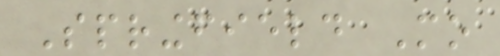Springfield Mo
